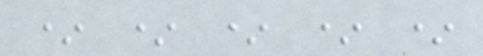* * * * *
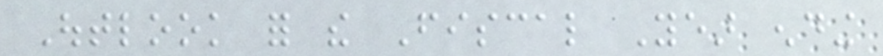Outlook for the Fiscal Year ending
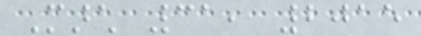March 31, 2015
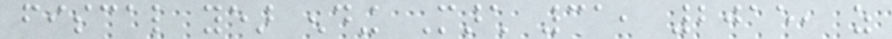fiscal year ending March 31, 2015, as
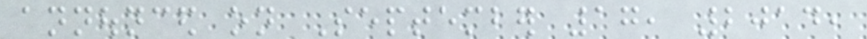announced on September 17, 2014,
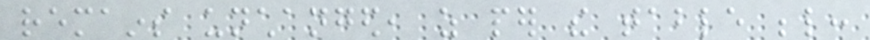remains unchanged, as per the table below:
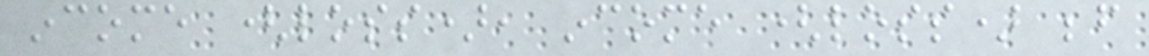income (loss), income (loss) before
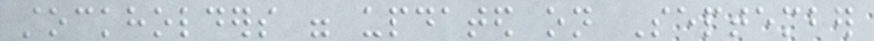stockholders were updated on September
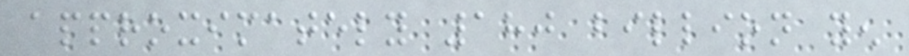approximately 180 billion yen
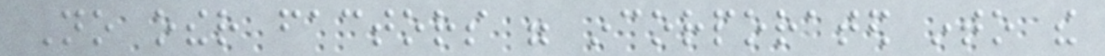No other factors were incorporated into the
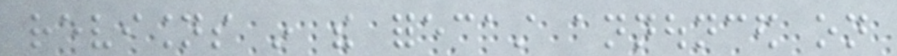revisions in the forecast announced on
